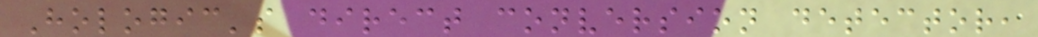Hologic's direct conversion detector,
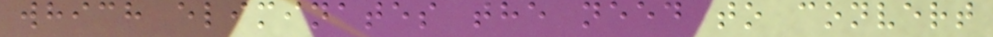which eliminates the need to convert
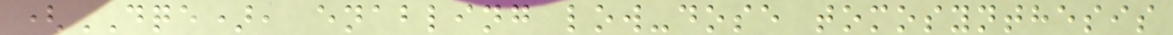(DQE), enabling low-dose tomosynthesis
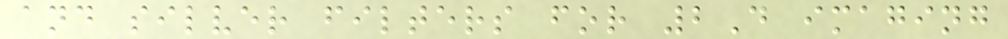and silver filters for 2D imaging
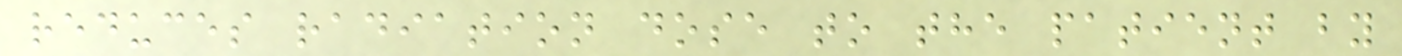reduces radiation dose to the patient by
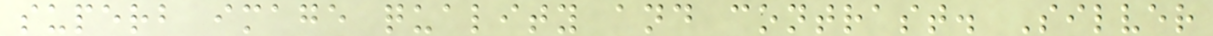superb image quality and contrast. Silver
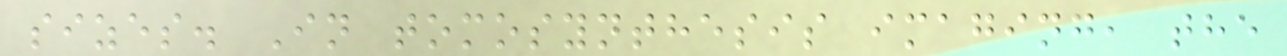sizes. In tomosynthesis imaging, the
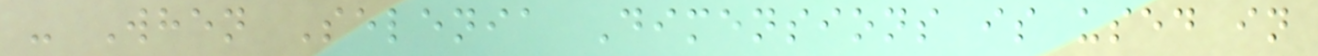- When Selenia Dimensions is used in
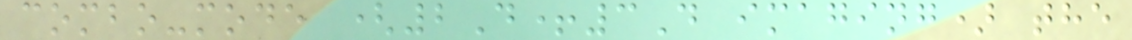combo-mode (2D+3D imaging) the
